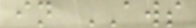in AWS
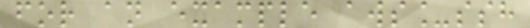for an example aws_ssh
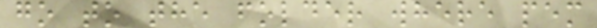go to the folder where pem
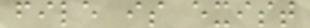file is exist
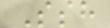Ssh
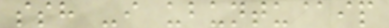ssh -i ubuntu@ip
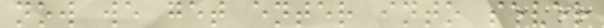now we get enter into sever
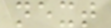next
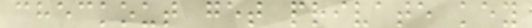checkout get private key
